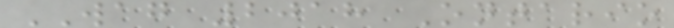WAG 2018 Ontario
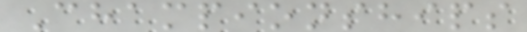Championships
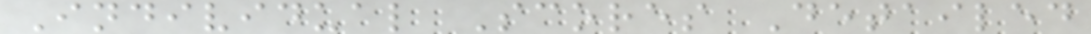Individual Scores Detailed
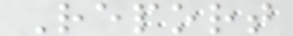Report
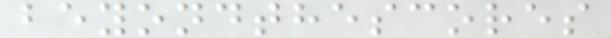beyondthescores
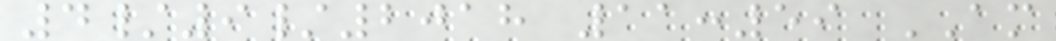4/9/2018 11:59 AM
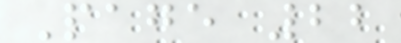Page 22
